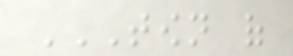TOWN OF
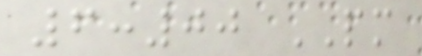6:00 PM
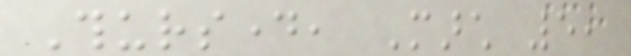Thursday, March 5,
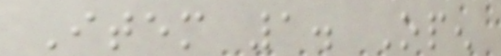Item 1. Open
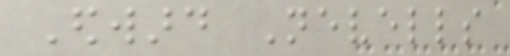Edward Nevells
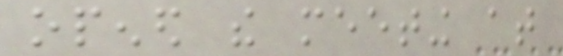opened the meeting at
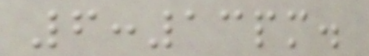6:13pm.
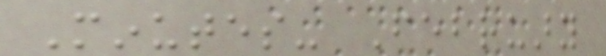Minutes- February
